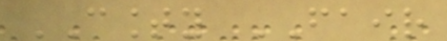COUNTY FAIR
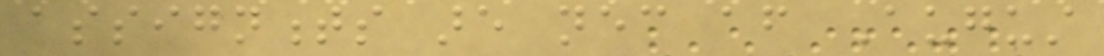assignments are necessary after August
